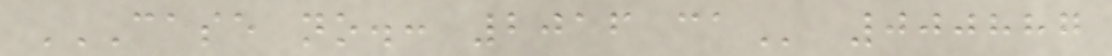CASE NO.: 2016 CA 000887
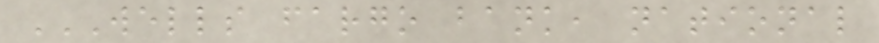WELLS FARGO BANK, NATIONAL
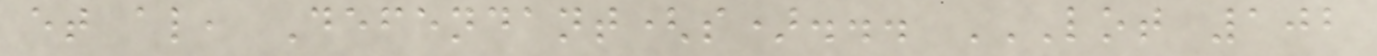et al, Defendant(s)... LOT 102
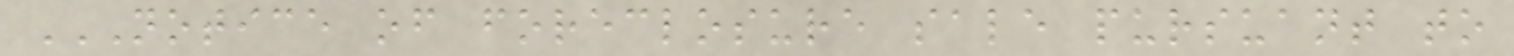NOTICE OF FORECLOSURE SALE PURSUANT TO
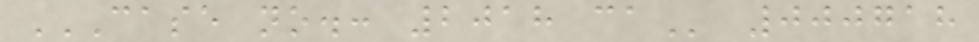CASE NO.: 2018 CA 000718
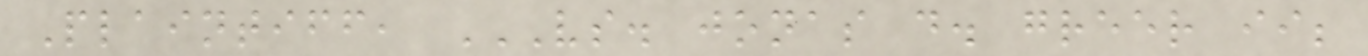Plaintiff, VS. JONAS D. GREER II;
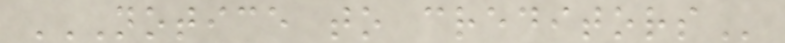NOTICE TO CREDITORS
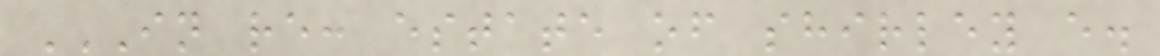IN RE: ESTATE OF SHIRLEY E.
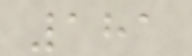181
